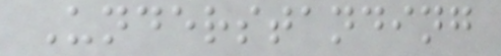Understanding
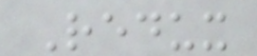Redux
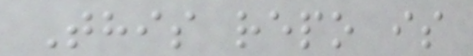This repo is
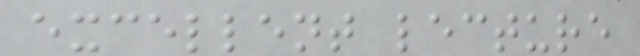excellent lecture
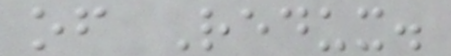of Redux.
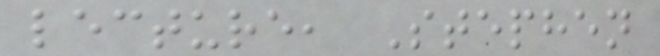lecture, Stephen
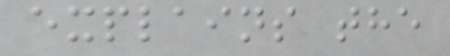explains the
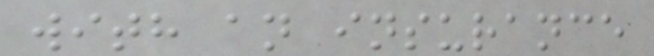with an insurance
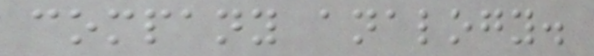company analogy.
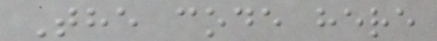The code here
